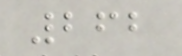262
